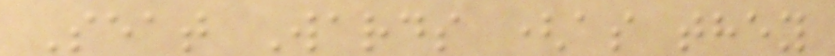Seat Wards (as they
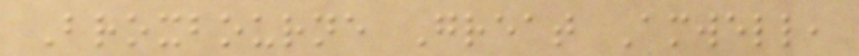Broxbourne Great Amwell,
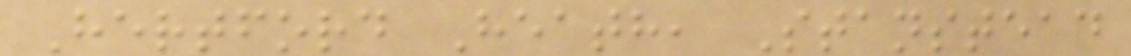Hertford Heath, Stanstead
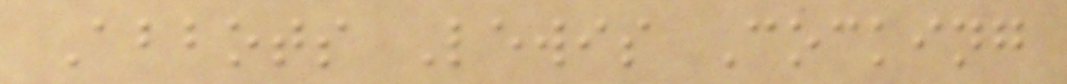Abbots Lewis Cocking
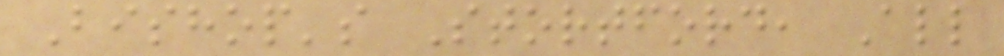Bishop's Stortford, All
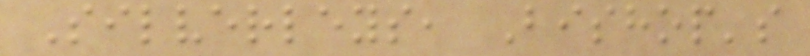Silverleys, Bishop's
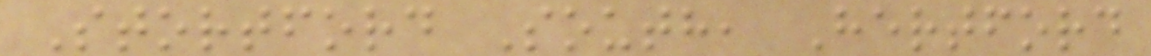Stortford South, Hertford
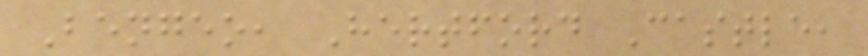Bengeo, Hertford Castle,
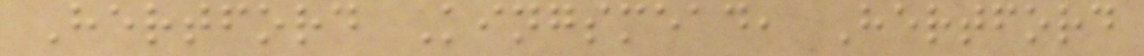Hertford Kingsmead, Hertford
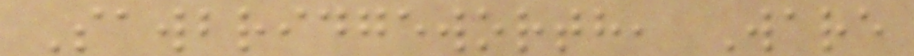Sawbridgeworth, Ware
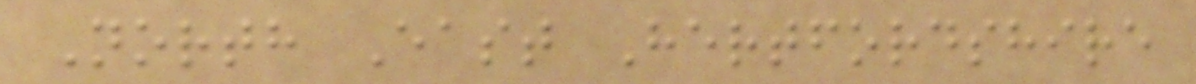North East Hertfordshire
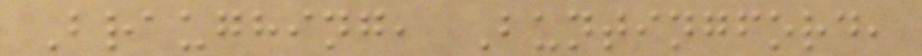Braughing, Buntingford,
